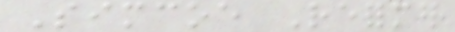Simcoe Reformer
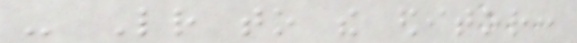- Letter to the editor:
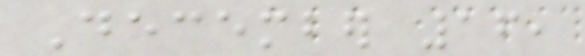December 16,
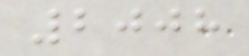2008
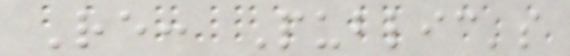Re: Public's
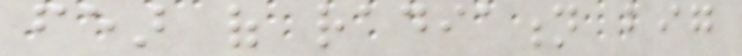fear of radiation big
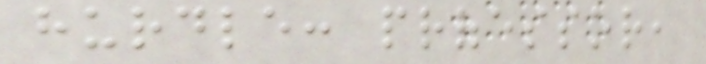hurdle: professor,
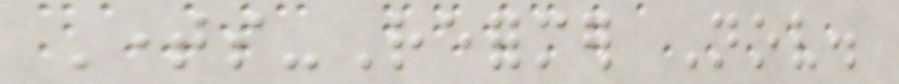Times-Reformer Nov.
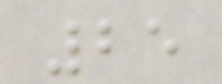25
